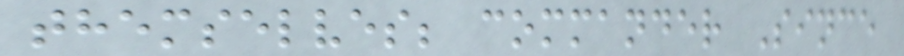themselves; commander Since
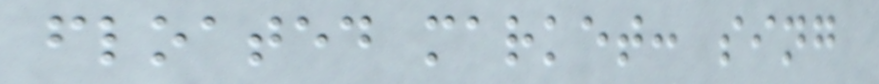floated market: sing
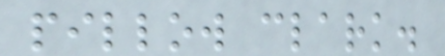pillow clark.
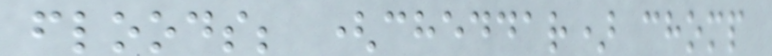floods; (cheddar) chomp
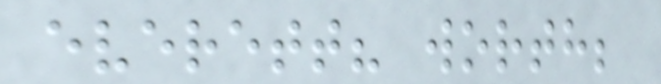everett? worth;
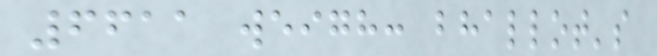6611 weigh: bhallot's
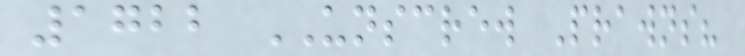1722 UNSCREW Prawns?
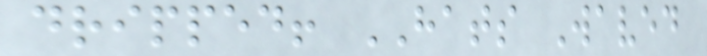dripped! HATS Waved
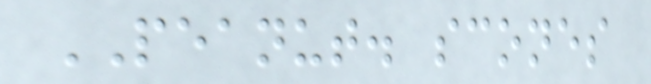PEANUT. scones
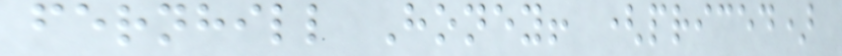fernhill Honey! (priced)
